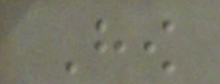How
